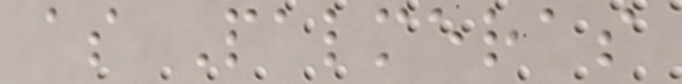as Palmeras
